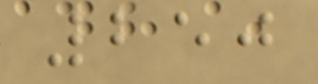250
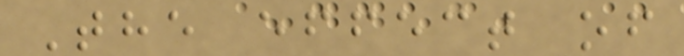The effect of
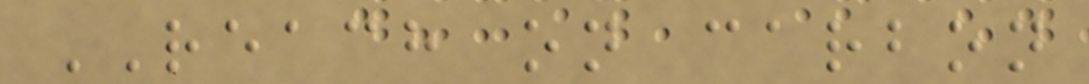REACH on carbon
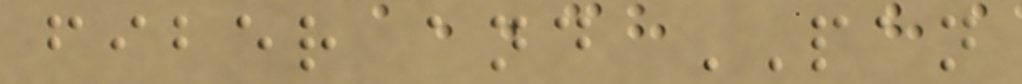fiber and PAN
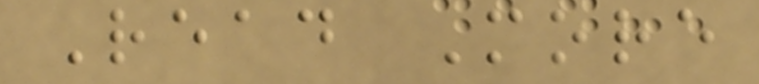Read More
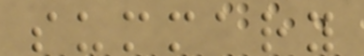summary
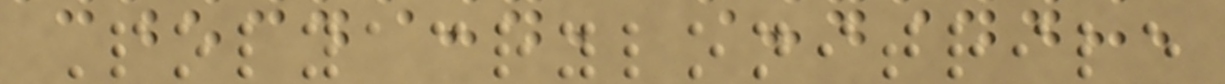Polyacrylonitrile
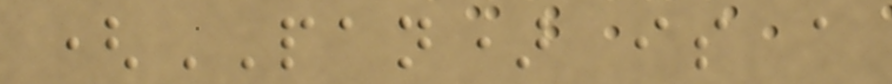(PAN) is a
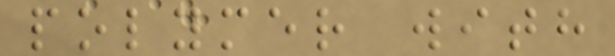polymer with
